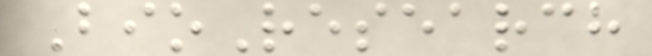BioResearch
